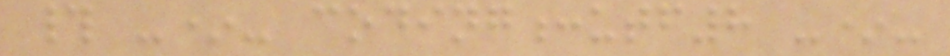# -*- coding:utf8 -*-
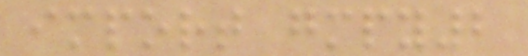import gmpy2
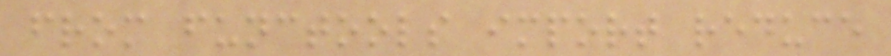from functools import reduce
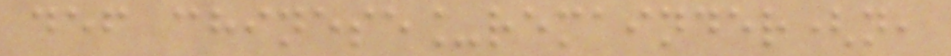def chinese_remainder(n,
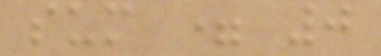sum = 0
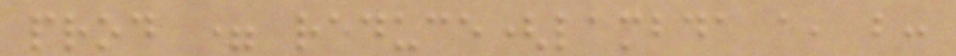prod = reduce(lambda a, b:
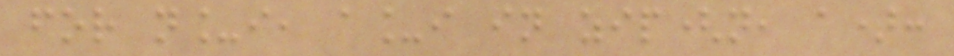for n_i, a_i in zip(n, a):
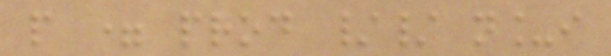p = prod // n_i
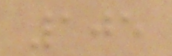105
